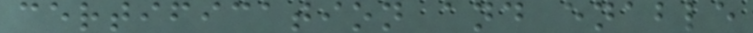certification and enable
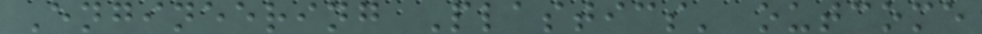Engineering Plastics' outcome
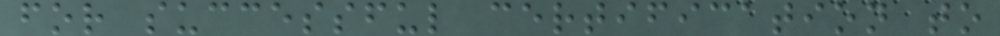for successful certification to
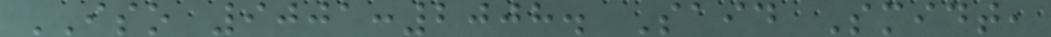ISO 9001:2008. Said Smidt,
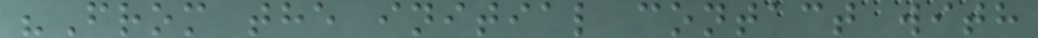"From the initial contact with
